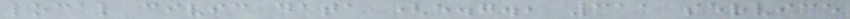local civic data (e.g., 311 service
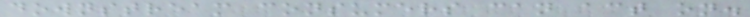downstream consumers can act on.
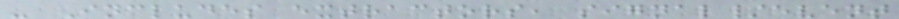- Includes extractors, signal/event
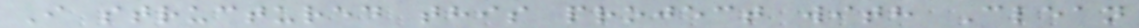I structured this project with Clean
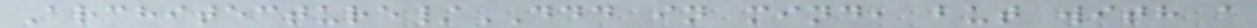Architecture/DDD in mind, but with a
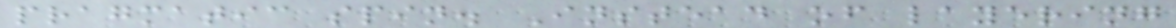pragmatic spin. Instead of layering
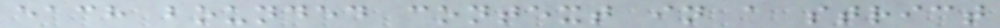each bounded context in a strict
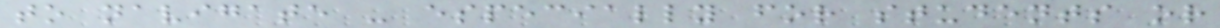to navigate - especially for students or
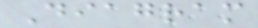Diagram
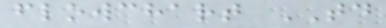flowchart TD
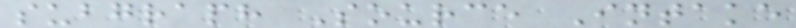subgraph Source Intake
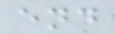end
